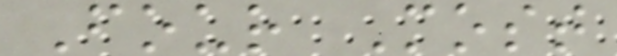Four Most
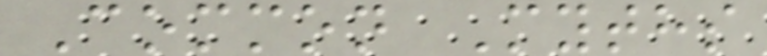Common Myths
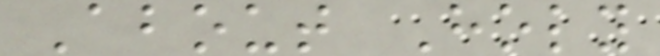About Holy
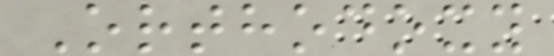Orthodoxy
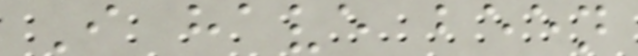I have been
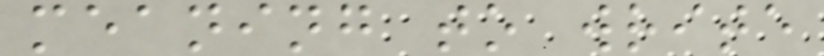meaning to write
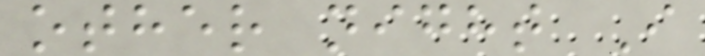other night I
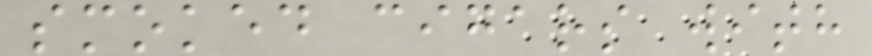smoked cigars with
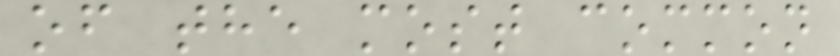of the most common
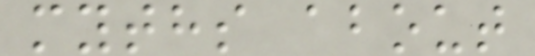myths about
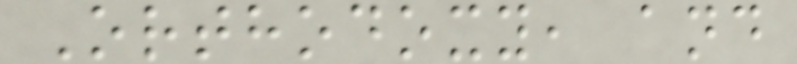Orthodoxy, and
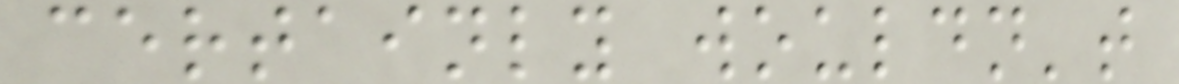certainly wouldn't
